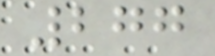277
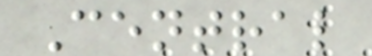Central
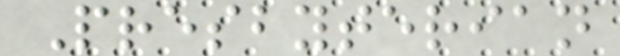Presbyterian
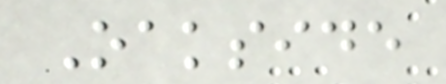Oakside
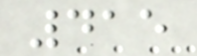415
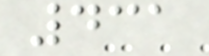431
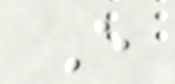E
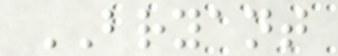BRYANT
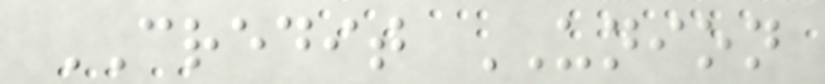CREDIT UNION
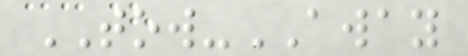TOW-AWAY
